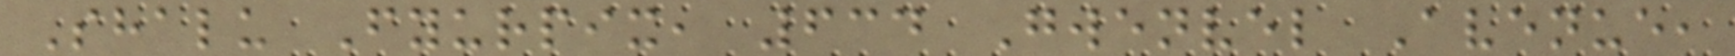Shalu Fyurpix, 634 Gwenvel Avenue,
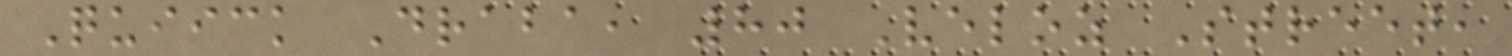Quiick Draba, 80 Veloz Street,
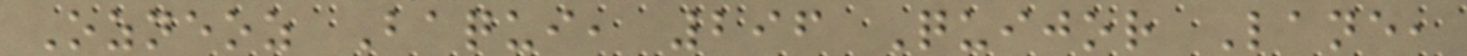Ozneoz Baqui, 296 Quijor Lane,
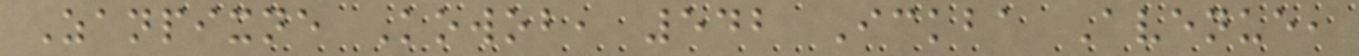Zanpixne Kowob, 542 Ickba Avenue,
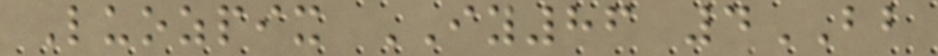Luozpix IY86 4BB
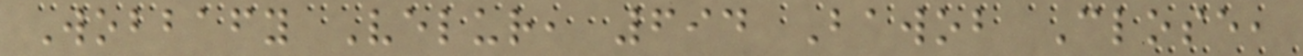Wobbafy Velur, 694 Bawob Close,
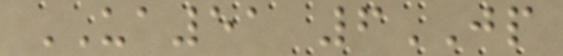UA51 6JP
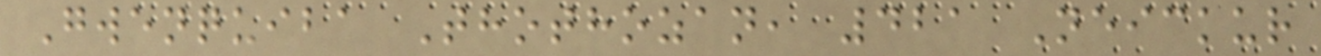Gwenquiba Thothozan, 421 Neickur
